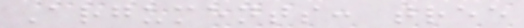Arguments: tree
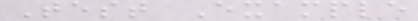Test Example
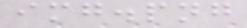img.png
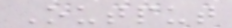Output
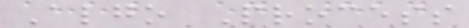Algo Process
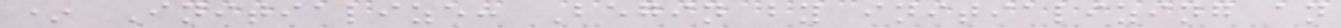* Initialize: Begin by initializing an
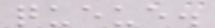queue.
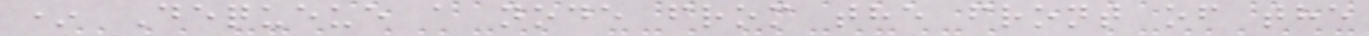* Dequeue a node from the front of the
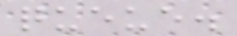queue.
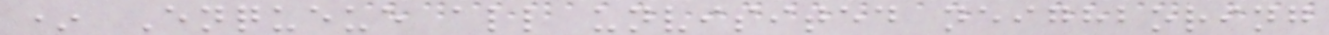* Enqueue all unvisited neighboring
